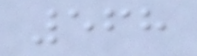568
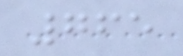765
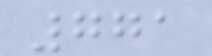771
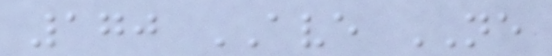170 AVE NE
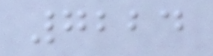7224
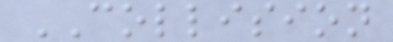COLLISION
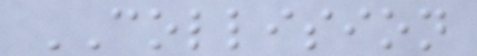COLLISION
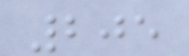205
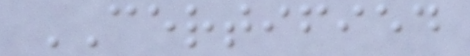CERTIFIED
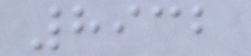8932
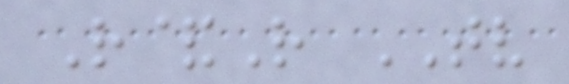R&R TV
